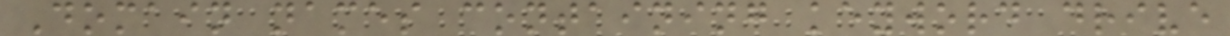Domain names containing keyword drive
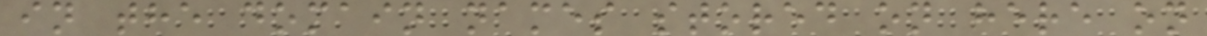in the domain names stored on here on
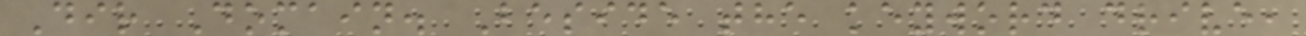Dir Domain. Beside the keyword drive,
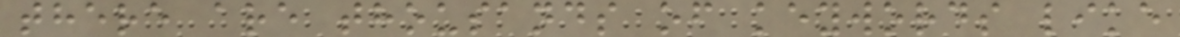there are thousands of keywords like
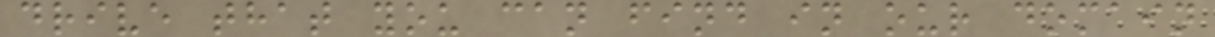drive that you can find in our domain
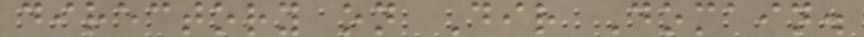directory on Dir Domain.
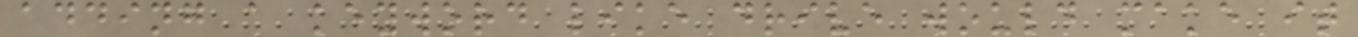adding a keyword like drive would make it
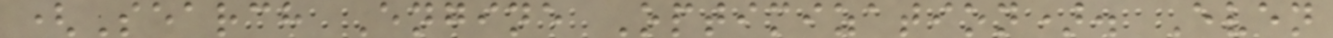(Search Engine Optimization). Even
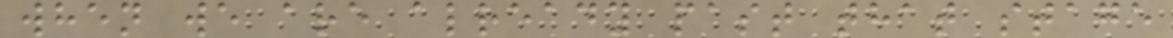when we are already past that stage
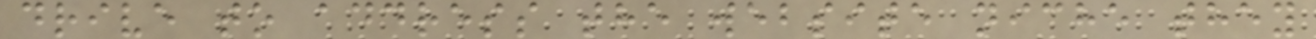drive to address the website niche they
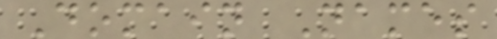Domain Names
